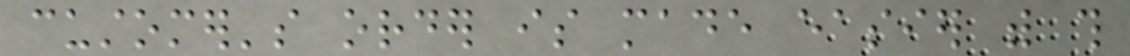customer's order is made easier with this
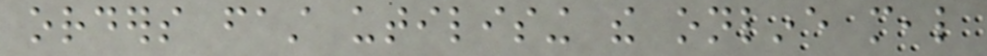orders fast utilising the online meal
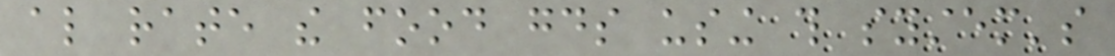also rate the food goods using this system's
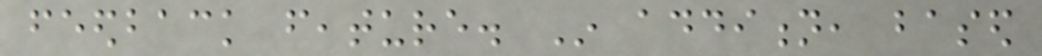feedback feature. In addition, based
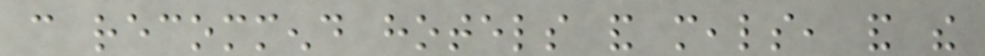can recommend hotels and meals, and the
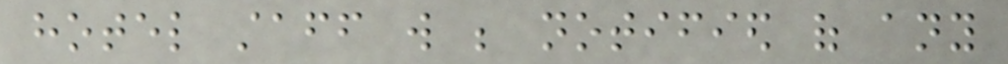hotel staff will be notified of any
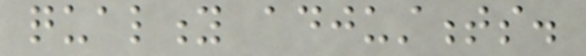quality adjustments.
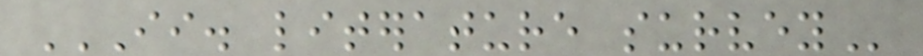II. LITERATURE SURVEY
